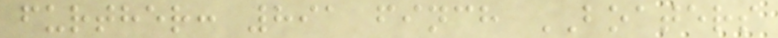further: 891 finch BOATERS
